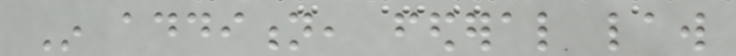In addition, federal law
